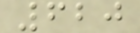620
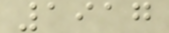1917
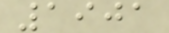1901
